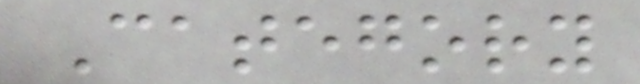Category
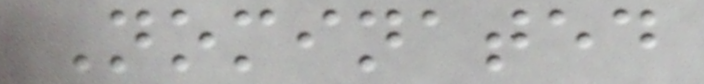Nominated
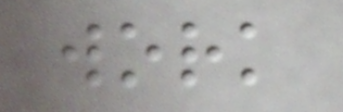work
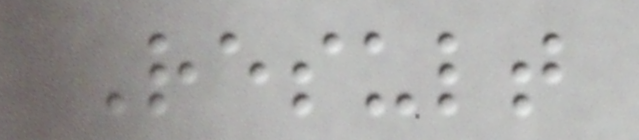Result
